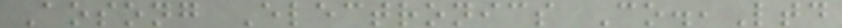Aosong Electronics Co.,Ltd
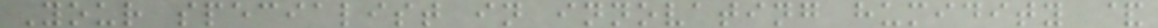Your specialist in innovating humidity &
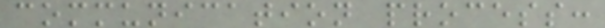communication process:
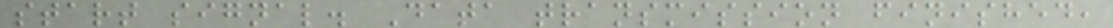start signal. Data transmission finished,
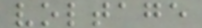voltage
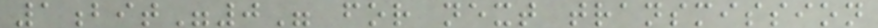1bit"0" for next transmission
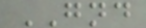GND
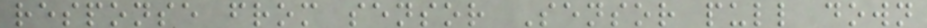response from sensor Sensor pull down
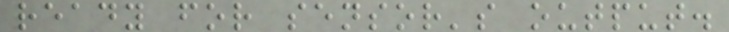ready for sensor's output.
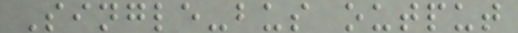Single-bus output
